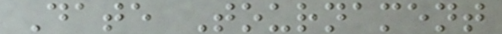Date Tournament
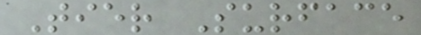Tier Surface
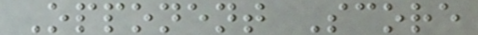Opponent Score
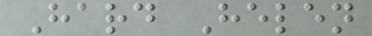Hard Helen
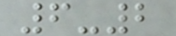6-2
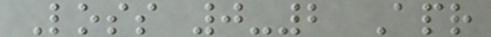Loss 0-2 Apr
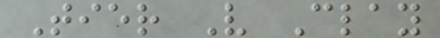Tier V Clay
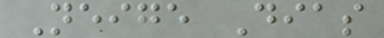Neige Dias
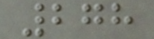278
